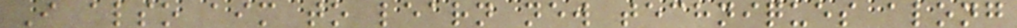I also aim to learn new techniques along
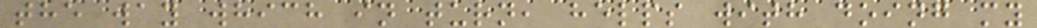the way which in turn, helps with doing my
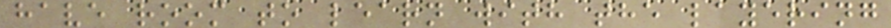have room to learn with the layering
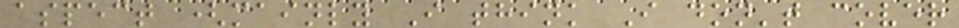aspect (mainly I think I don't cover
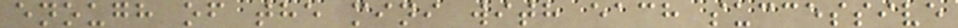enough of the mini with each successive
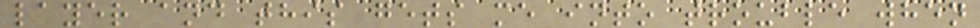layer and this gets me into trouble when
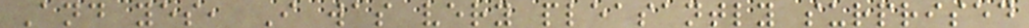And yes, I was very pleasantly surprised
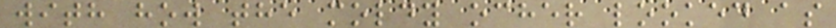with how the moldy ocher looked as
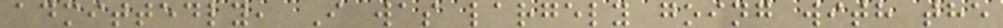admittedly, I was largely going with the
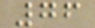76
